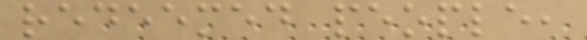redeemed people,
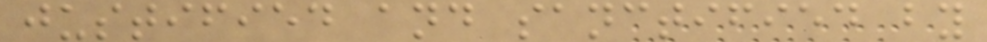justified and sanctified by
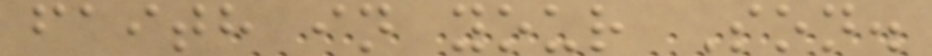faith in your Son.
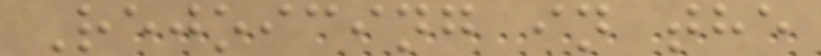Rejoicing in the
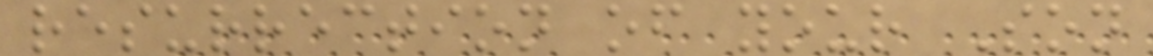resurrection of your Son
